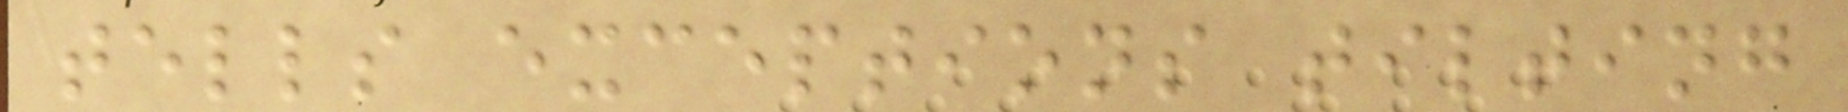tells exceptions tilting
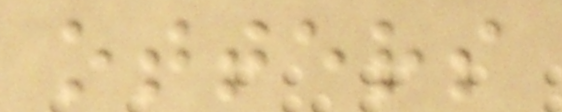otters
